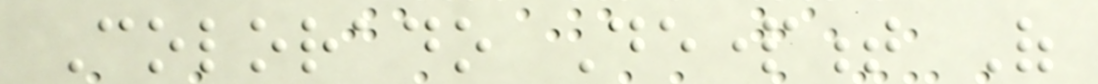Colorado Department Of
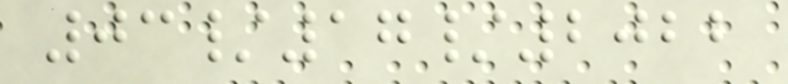03/17/2022
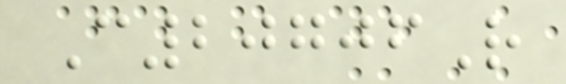C20706R
